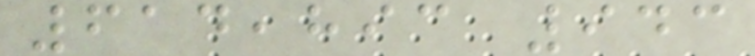614,893 943
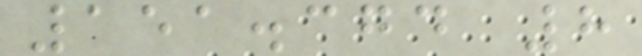151.374 8
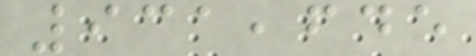931,645
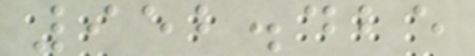952.425
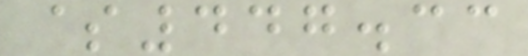$447.33
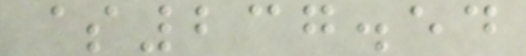$237.54
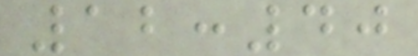12:40
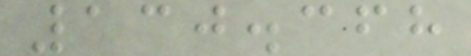130.368
